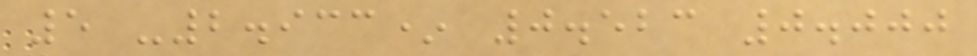5 -2.933* 0.523 0.000
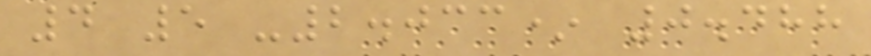4 5 -2.033* 0.488
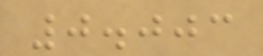0.003
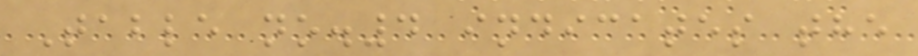Table no.4 indicates the
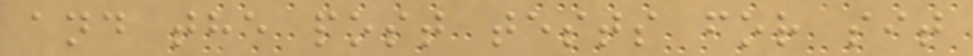and the post tests for sit
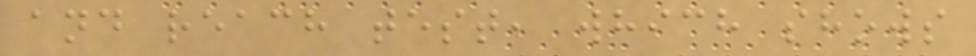and reach test, which shows
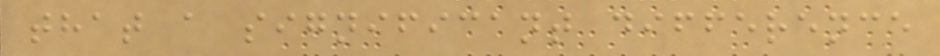that a significant difference
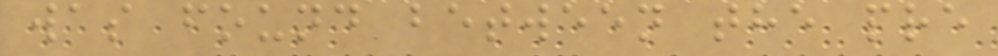was found between the pre
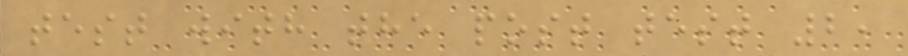test with the post test 2,
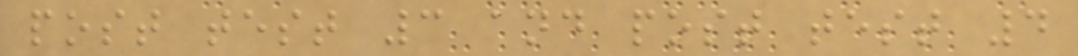post test 3 and post test 4
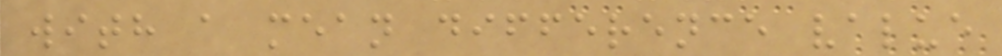with a mean difference value
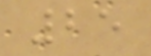25
